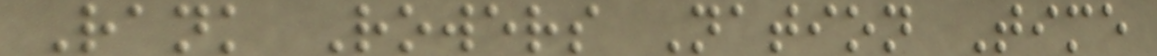Rank Rowers Nation Time
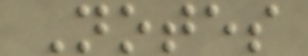Notes
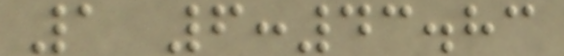1 6:43.83
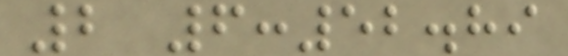2 6:52.89
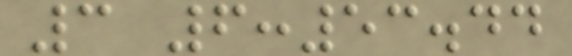3 6:53.44
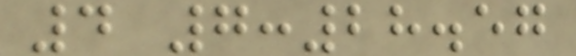4 7:28.57
